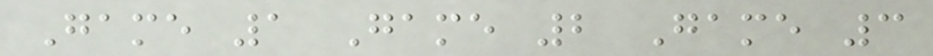Game 1 Game 2 Game 3
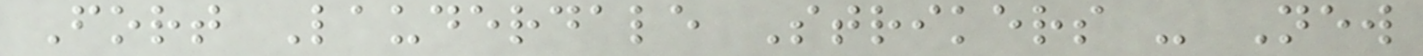Fort Lauderdale Strikers - New
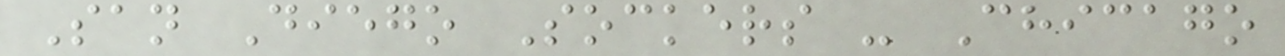San Diego Sockers - Chicago
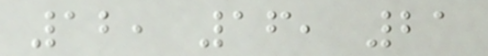12, 16, 21
